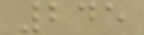245
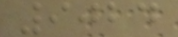9024
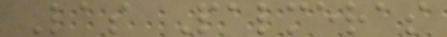Las Palmeras
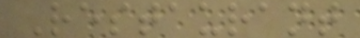Restaurant
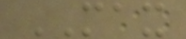MAX
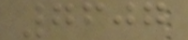7607
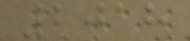2018
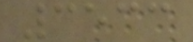3533
